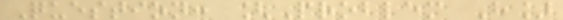Question: [Problem H]
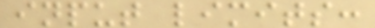input limits:
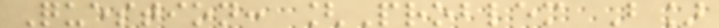Question: [Problem B]
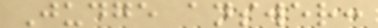Judge answer:
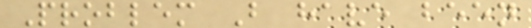Problem B have been
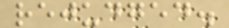rejudged.
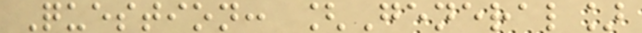Question: [General]
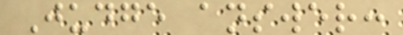Judge answer:
